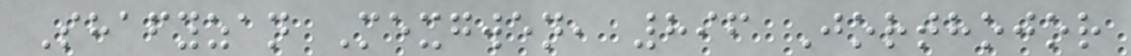Shafyzan Mexgwen, 896 Jorthojor
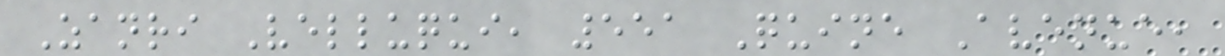Zanri Velluqui, 551 Quine Avenue,
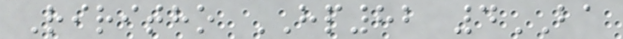Riritho HP82 4BA
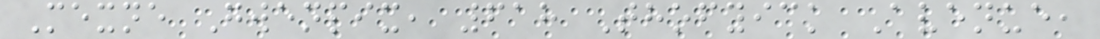Mexne Gwenpix, 618 Thofyick Avenue,
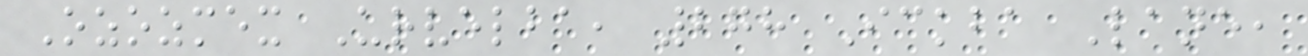Ozozmex Urvelba, 278 Ickba Lane,
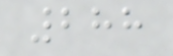288
